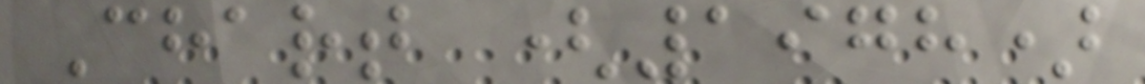Chart (1978)
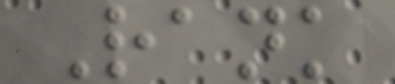Rank
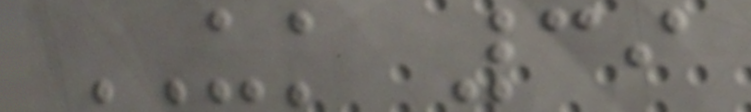UK 39
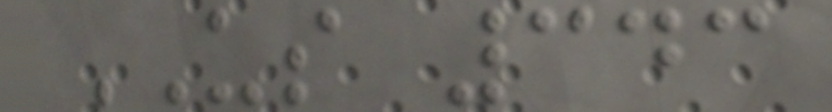US 343
